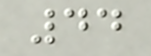44
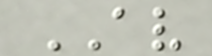AV
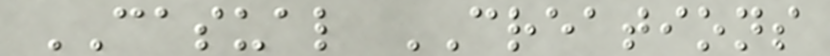CASUAL CREATIONS
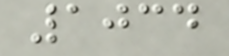1034
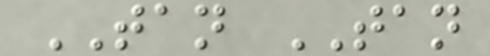TAN TAN
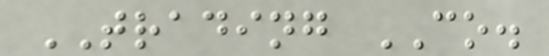TRADING CO.
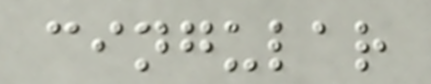cingular
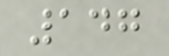147
